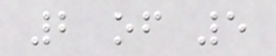2 of 5
